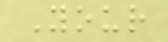Your
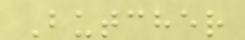Butcher
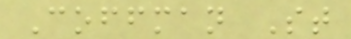Coffman St
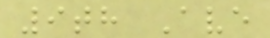9th Ave
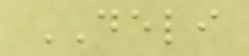DELI
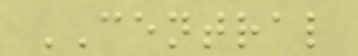CENTRAL
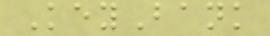KeyBank
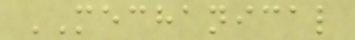MECHANICAL
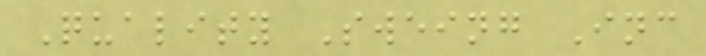Quality Sweing Inc
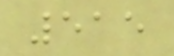515
